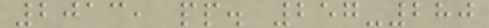2013, pp. 257-280
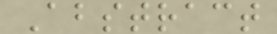Abstract
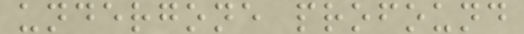undergone profound
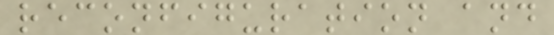reconfiguration and
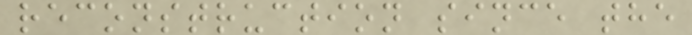reconstruction since the
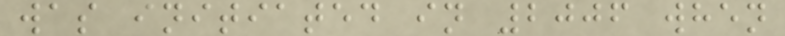was initiated in 2006 when
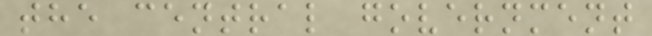the central government
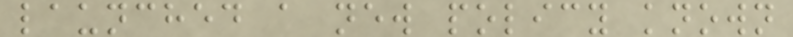launched a new policy known
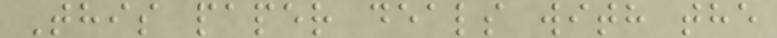This paper deals with the
